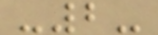-2-
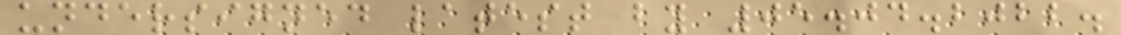undersigned latest by 05.04.2022.
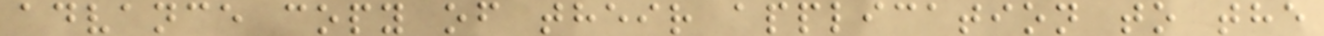advance copy of their application to the
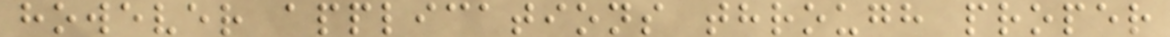however applications through proper
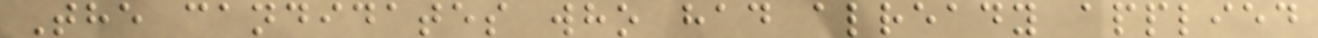The candidates who had already applied
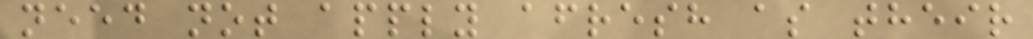need not apply afresh as their
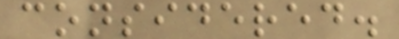considered.
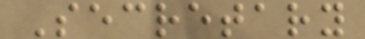Secretary
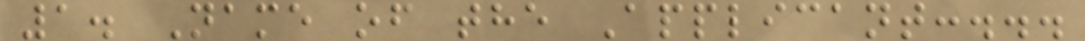1. Name of the Applicant:...
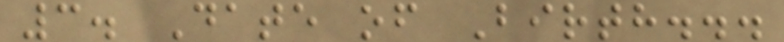3. Date of Birth...
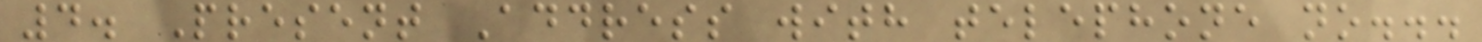4. Present Address with telephone no...
